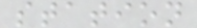station
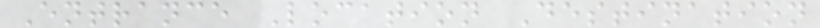Entrance Location Destination
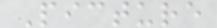Picture
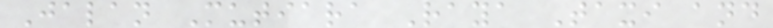Jalan Mutiara Raya Taxi and
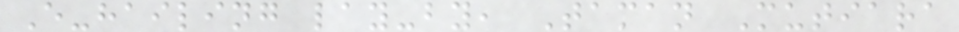E-hailing lay-by, Taman Mutiara
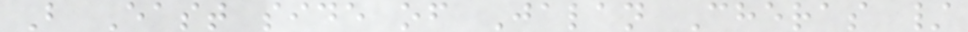B East side of Jalan Cheras /
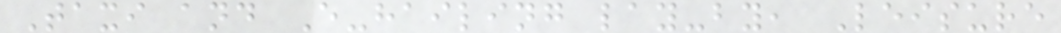Taxi and E-hailing lay-by, Leisure
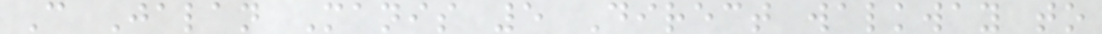C Jalan Manis 5 Direct walkway to
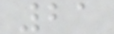21
